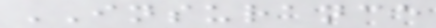INSURANCE
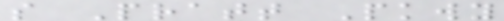s Pratt Pkwy
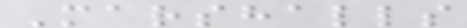Marshalls
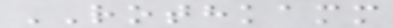ROTHKAMM
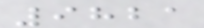9821
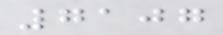7107
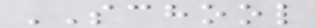SCHOOL
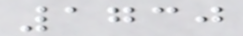1730
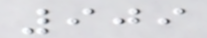909
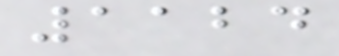1124
